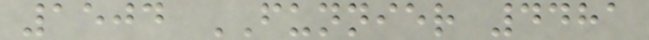1504 FUNNIER 4481
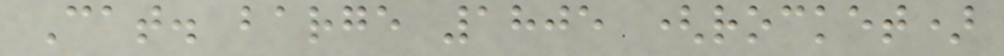Cat. barge 1805 (rocket)
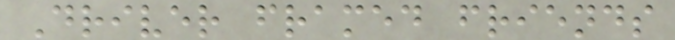Driver framed friends
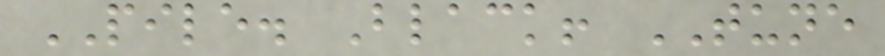PILE. Black! TUNE
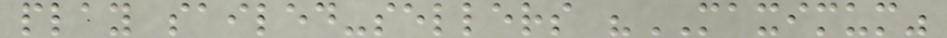play sailed-sellers "MAXIMUM"
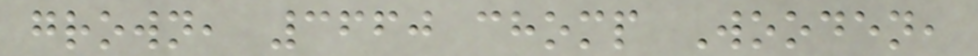grown, 3660 chomp Wooden,
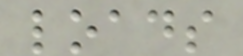loads
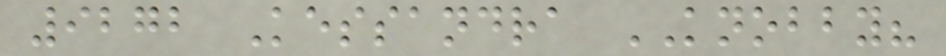9272 Kessandra KNOBBY?
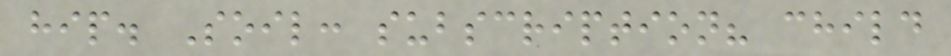hip. Soil: subscription? child
